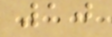10
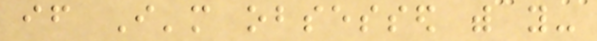if I'm obsessed with you-
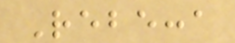Rebecca
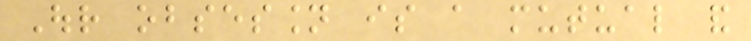Our obsession is a mutual and
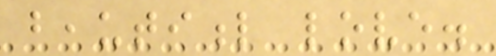beautiful love.
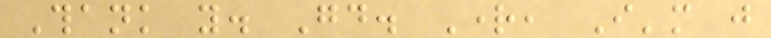Thank you. Good. Right, I'm just
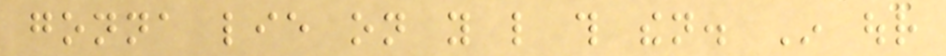gonna lie on you like this then. In our
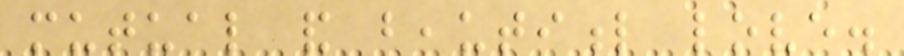mutual and beautiful love.
